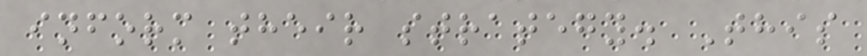inform their strategy. This
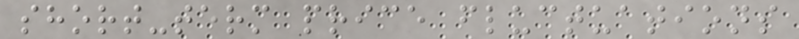short-term price fluctuations
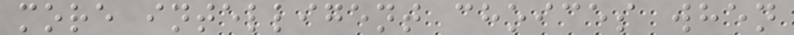more intelligent choices when
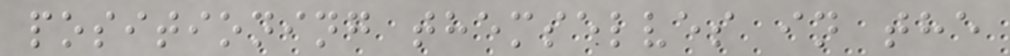positioning themselves in the
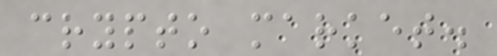crypto market.
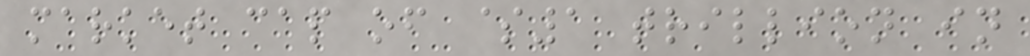market cap of $1 trillion in
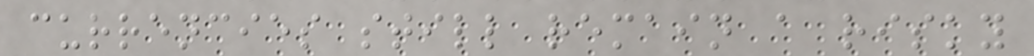currencies still remain a risky
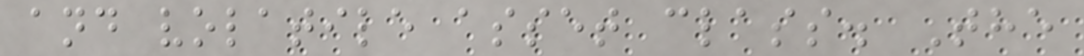and volatile asset class. The
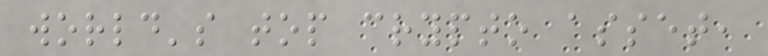world's top crypto asset,
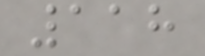118
